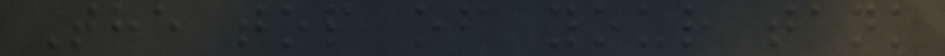The top of your tank
